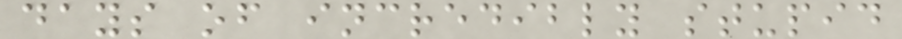days of incredibly stupid
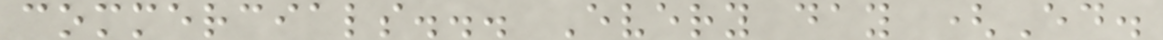commercials... Every day (Ed.
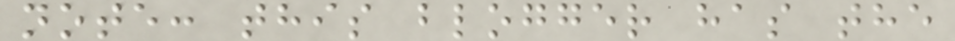note: this blogger has the
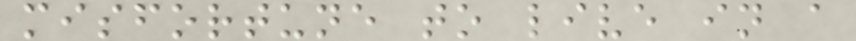misfortune to live in a
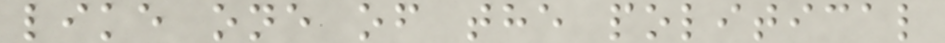like one of the political
